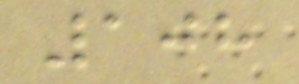108
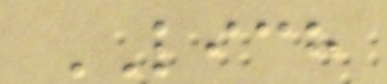LICH
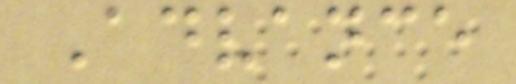Advance
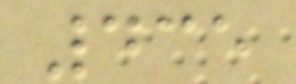435
